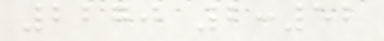2270 2:52
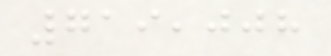719,008
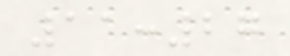11:27
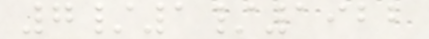7/1/1922
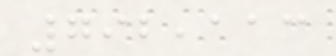792,113
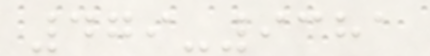479-9381
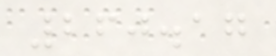260.17
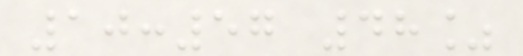10:57 48%
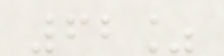62%
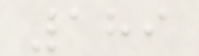189
